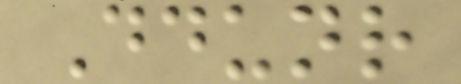Ddunr
